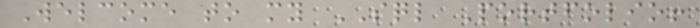Welcome to my SQL Portfolio!
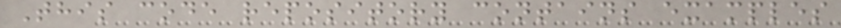This code repository contains examples
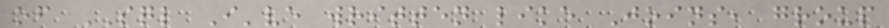of SQL I've written like Joins, group
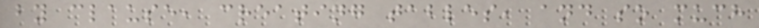by clause, creating tables, and so much
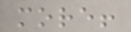more!
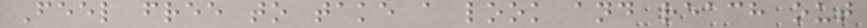Feel free to take a look and reach out
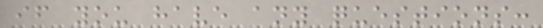if you have any questions:
